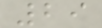29
